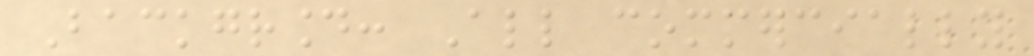Background: All commercially
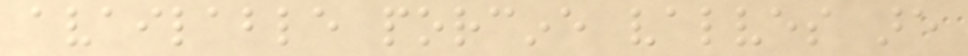available porcine valves are
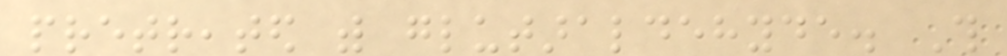pretreated with glutaraldehyde. This
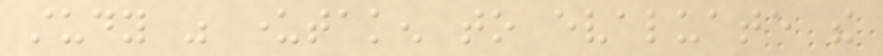study was undertaken to evaluate the
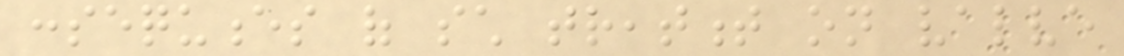consequences of such treatment on valve
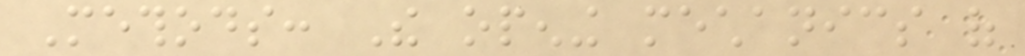Methods: The opening mechanics of
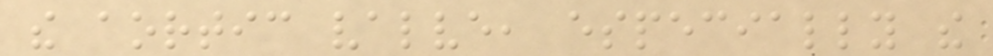the aortic valve, especially the
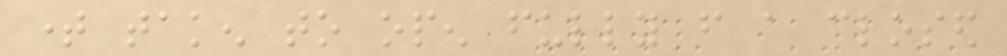time taken to open fully from a closed
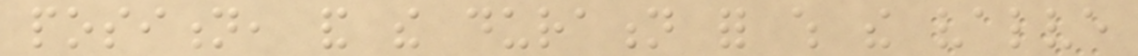position, and the duration for which the valve
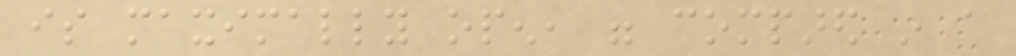is maximally open, were compared in a
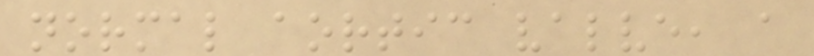normal aortic valve, a
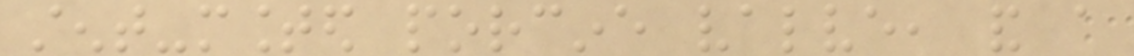stent-mounted porcine valve, and a
